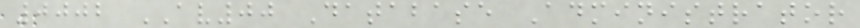0002 AV00 Database Administrator
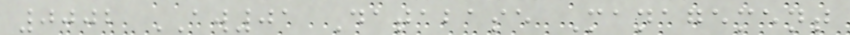0002 AW01 Database Management
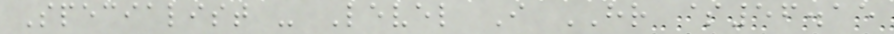Specialist - Level I HR $56.15
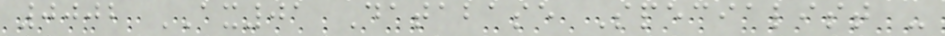0002 AX01 Database Specialist -
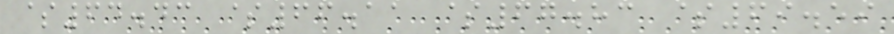$64.43 $66.11 $67.83 $69.59
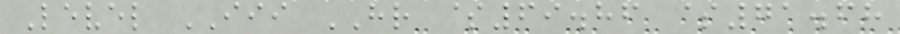Level III HR $69.86 $71.68
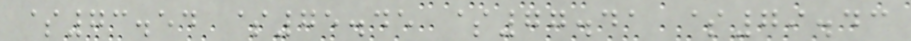$73.54 $75.45 $77.41 $79.43
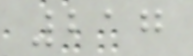217
